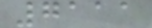7111
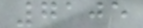7105
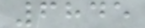6845
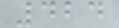424
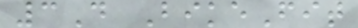3D BikeFit
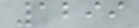1299
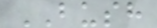BUSH
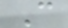C
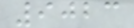9023
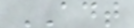ADT
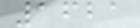1621
